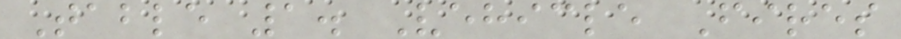Table 1. Vehicle Fires
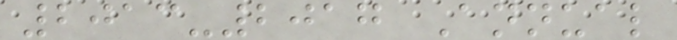2013-2017 Annual
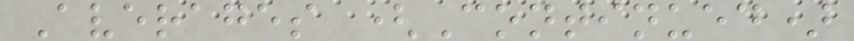Averages (Continued)
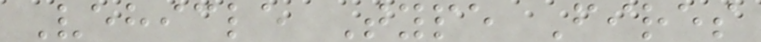Vehicle Type Fires
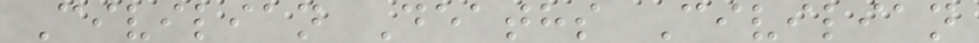Civilian Deaths Civilian
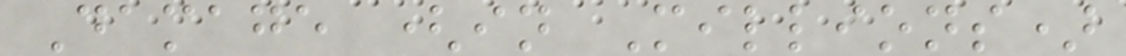Damage (in Millions)
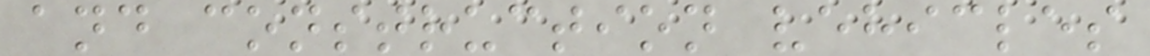and construction vehicles
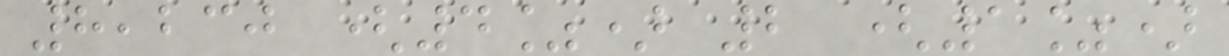8,230 (4%) 2 (1%)
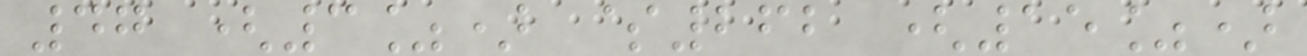47 (3%) $262 (15%)
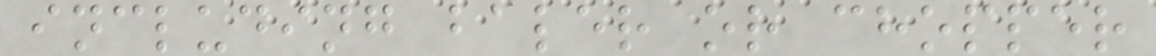including baler or chopper
